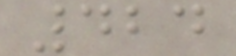424
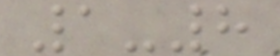1-8
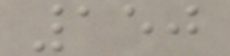150
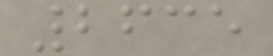2635
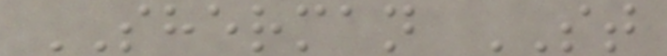SHERMAN ST
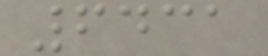6431
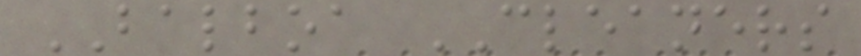BALBOA CLEANERS
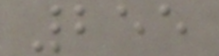255
